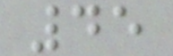45
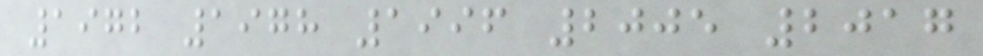1972 1978 1996 2005 2017
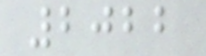2022
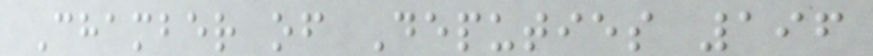Chamber of Deputies 196
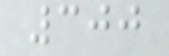300
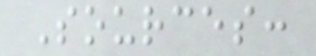Sources:
